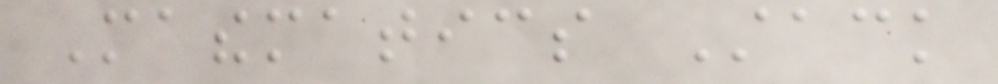Mathematics Stack
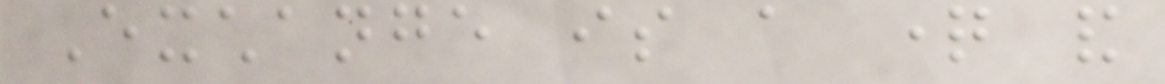Exchange is a question and
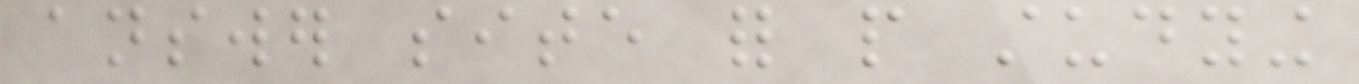answer site for people studying
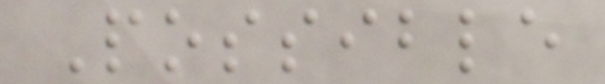Possible
